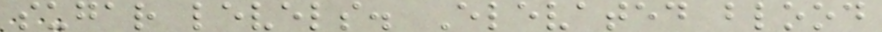sugar levels. Elevated blood
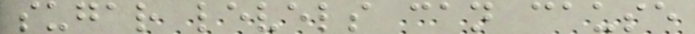sugar levels can cause
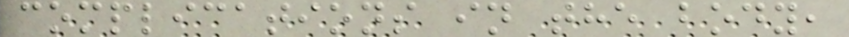complications in the body,
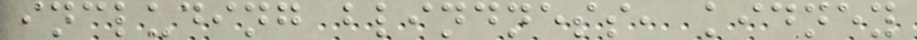including blindness, kidney
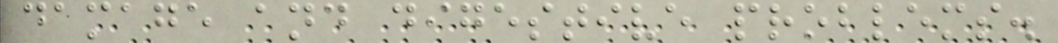damage and digestive problems.
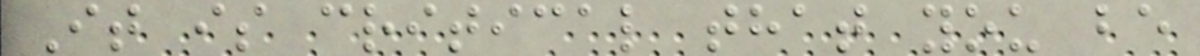It is critical that you be
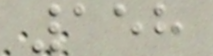158
